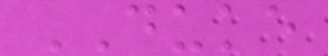DUKE
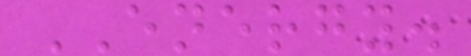ENERGY.
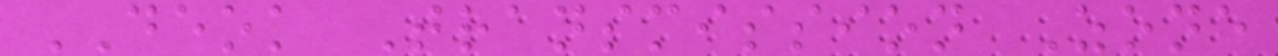DEOK Transmission Zone
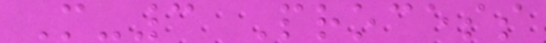M-3 Process
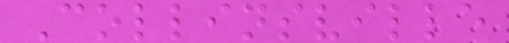Collinsville
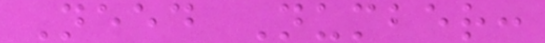Need Number:
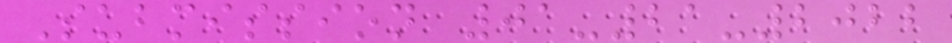Submission 01-21-2022
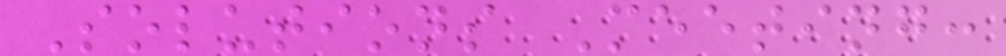Solutions Meeting:
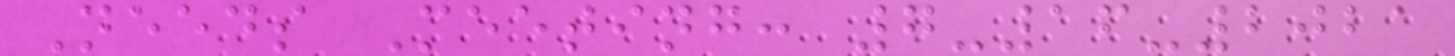Needs Meeting: 7-16-2021
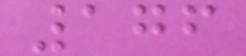176
